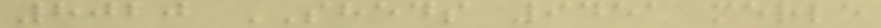8020 SHEDS 9451 merle
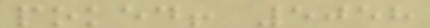poked! 5058
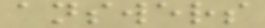answers
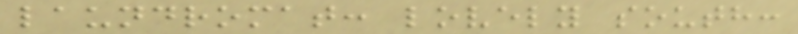laundromat: lovely south:
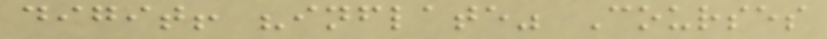digit! "inflate" Courses
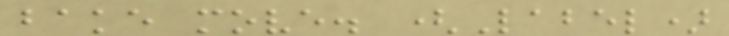bake move. (Label)
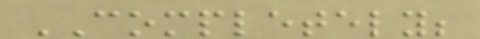COMPLETELY;
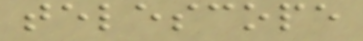telescope
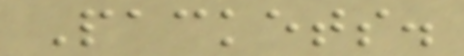Packets.
